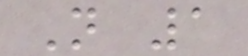N 1
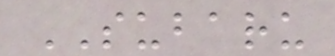SUBARU
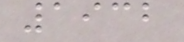1932
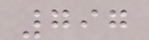797
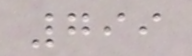799
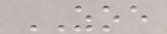ZOE
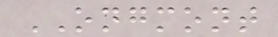ONGMONT
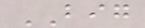BIG
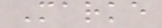Marke
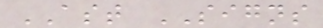AST SIGNS
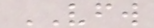VFW
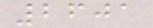2601
